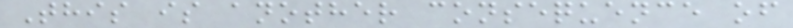This is another consequence of
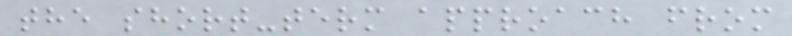the short-term approach from
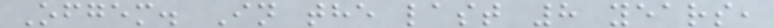Ofgem. In the last 8 years,
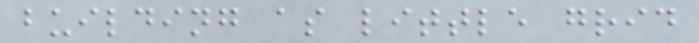building as little grid
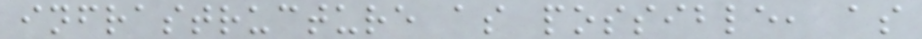infrastructure as possible, as
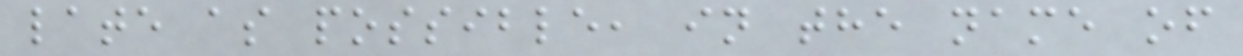late as possible, in the name of
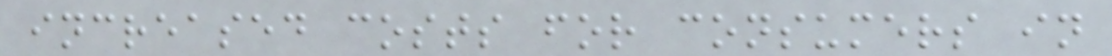increased costs for consumers in
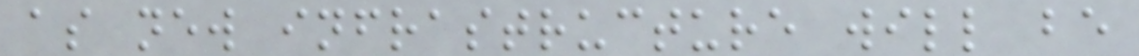as new infrastructure will be
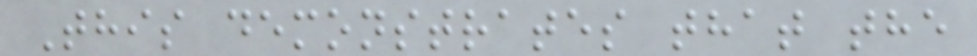This demonstrates that the
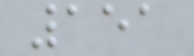151
